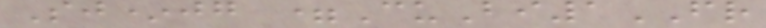Sj*jg =CuBi1FR
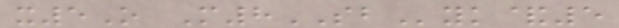x5O M8SByk&5
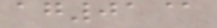ag01@
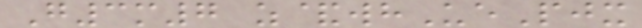G3m7 z&whUePjx
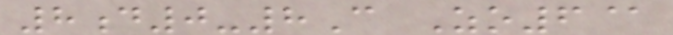8d0-8C Zo6@
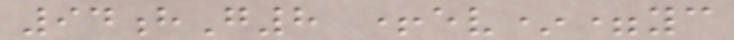94hG8 +ev*=yc
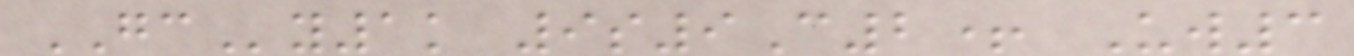GCy1k 9s9C2+ Uw3
